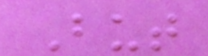But
